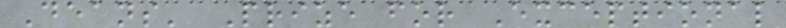Deans' Prize for Exceptional
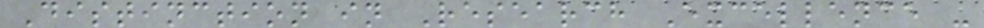Distinction in Research Excellence -
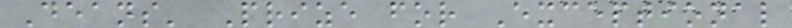Deans' Prize for Exceptional
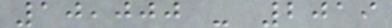10,000 - 2019
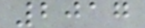2017
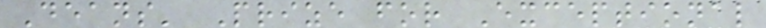Deans' Prize for Exceptional
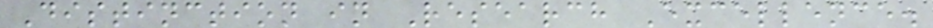Distinction in Research Excellence.
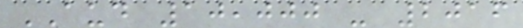AUD 10,000 - 2016
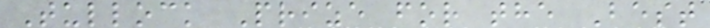Tullock Prize for the Best
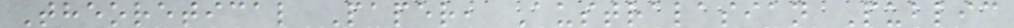Theoretical Paper, Australasian Public
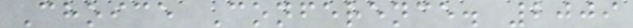Choice Conference. 2009
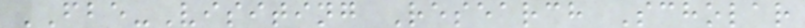FBE-Visiting Research Scholar
